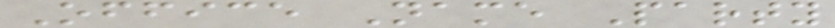Office Name Party
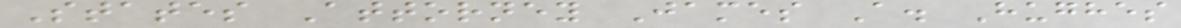States Attorney James A. Hughes
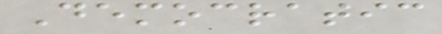Democratic
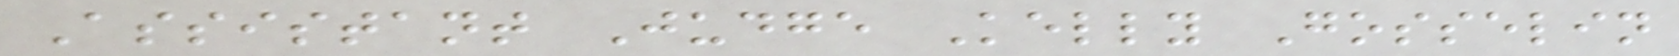Assistant Judge Kelly Gosselin
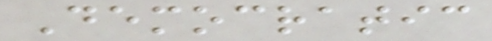Democratic
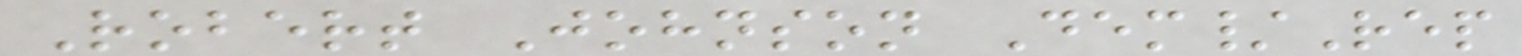Robert Johnson Dem/Rep
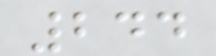244
